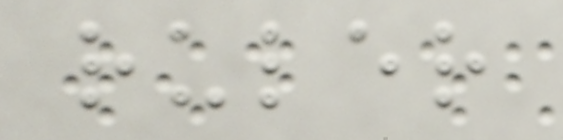ruler
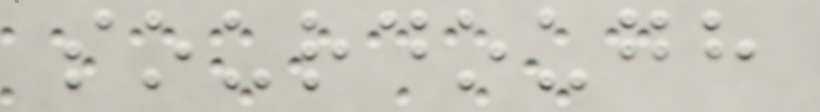sourdough
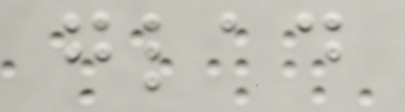glad
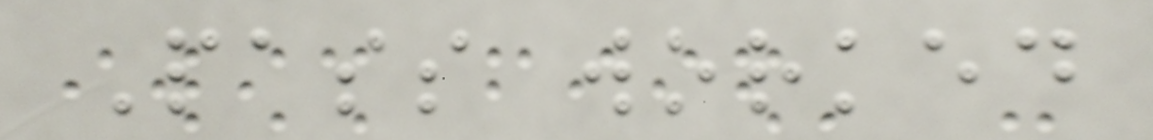Pass worked
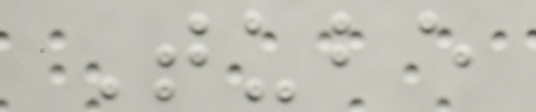Tube
